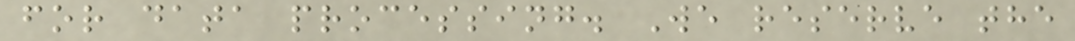for data processing. We reserve the
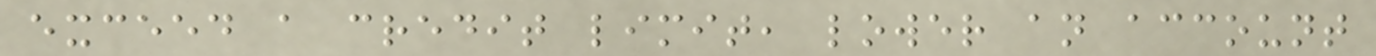exceed a credit limit, lower an account
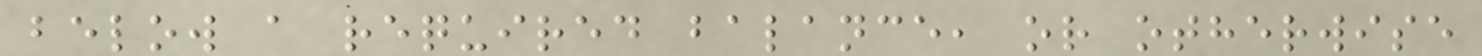below a required balance, or otherwise
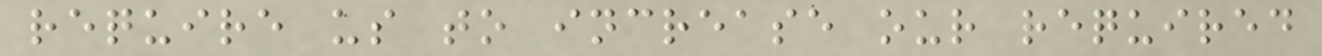require us to increase our required
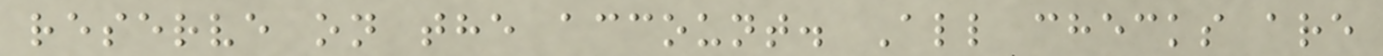reserve on the account. All checks are
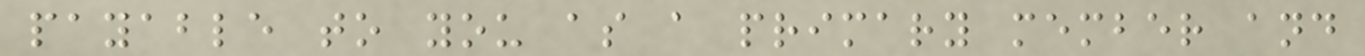payable to you as a primary member and
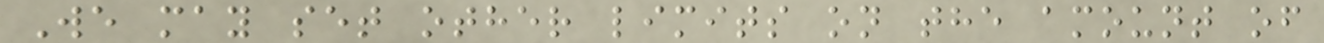We may set other limits on the amount of
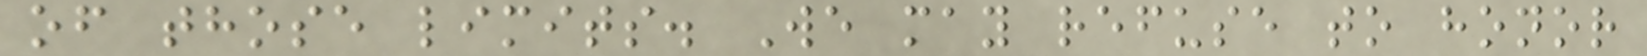of those limits. We may refuse to honor
